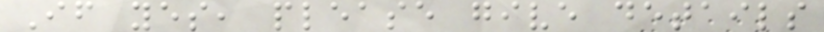If yes, please give details
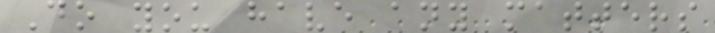Do you have any matters
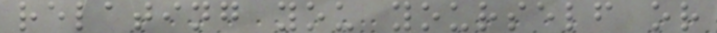relating you yourself or
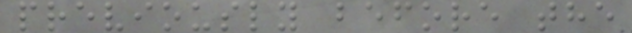previously before the
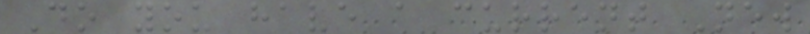Do you have a current New
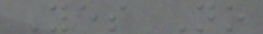Yes No
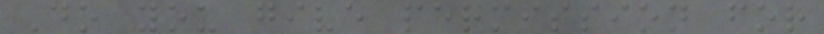Do you give permission for
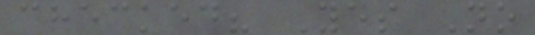checked? Yes No
